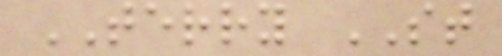TERRY ST
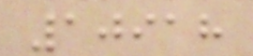10918
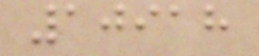10918
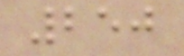250
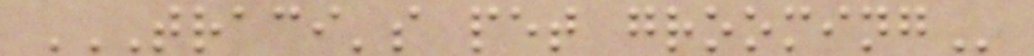TRACI'S PET GROOMING
